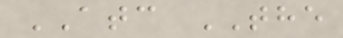ATC THE
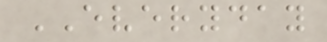EVERYDAY
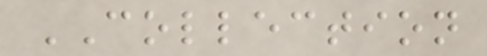COLLECTION
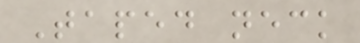Taped neck
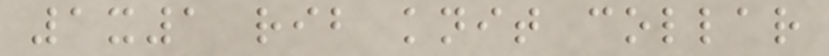1x1 rib knit collar
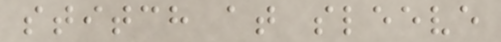stitch at sleeve
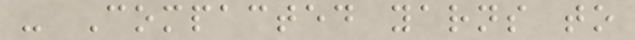- Compacted yarns to
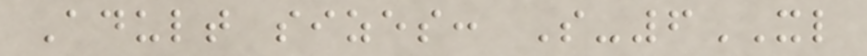Adult sizes: S-6XL
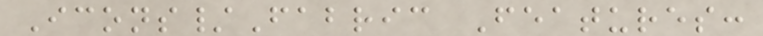Icons/Fabric Features:
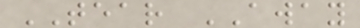TEAR AWAY
